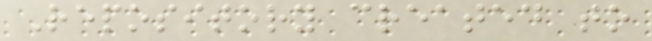Repository created to
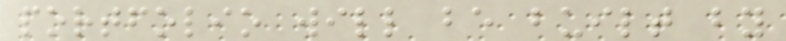portfolio will be built by
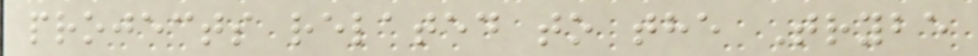projects related to the Trybe
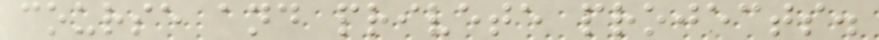course and privete projects.
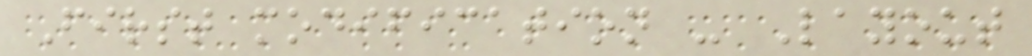First modification - Layout
